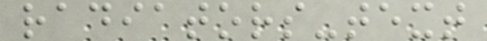radiators-text
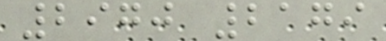2970 2179
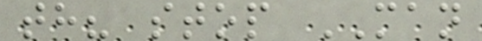th? stop MAN
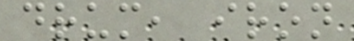drum, iron
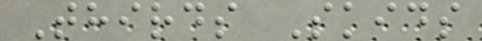Thirds Skids
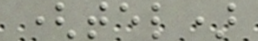(tel)
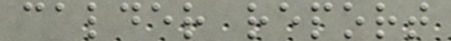calder report
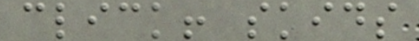click! skids
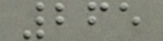265
